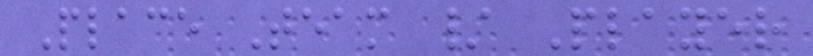Place Team / Player
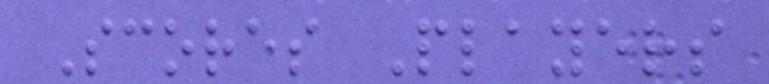Scores Players
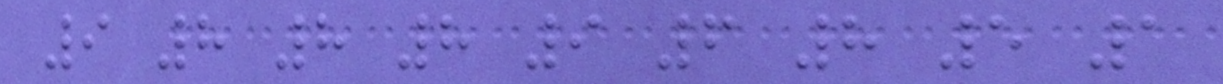9 8 8 8 9 6 8 5 1
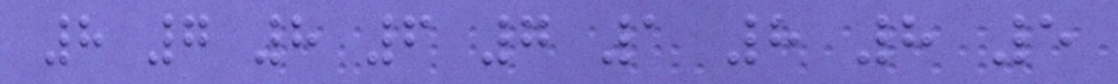8 7 8 6 7 1 8 8 5
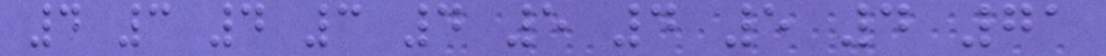4 3 4 3 4 5 4 5 4 71
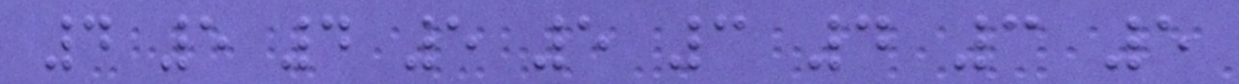4 5 4 5 5 3 4 3 5
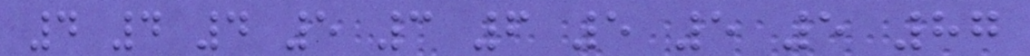4 4 4 5 3 6 5 5 5 87
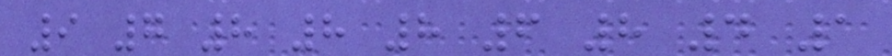9 7 8 8 8 6 8 4 1
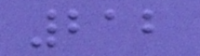212
